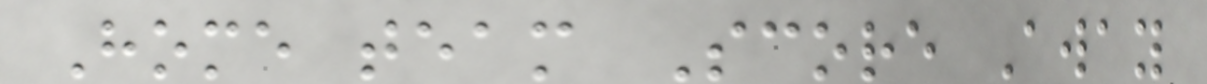Home team Score Away
